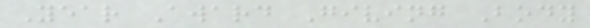Year Award Giving Body
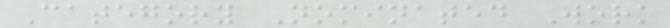Category Nominated Work
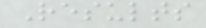Results
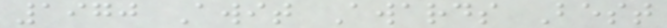1970 Awit Awards Best
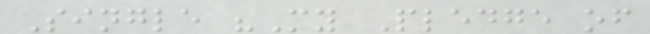Single "My Pledge of
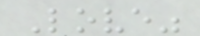Love"
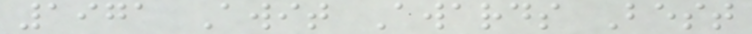1971 Awit Awards Best
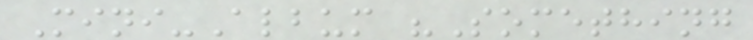Mini-Album "Something
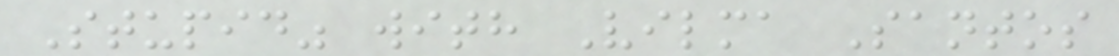Stupid" with Vilma Santos
